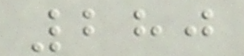280
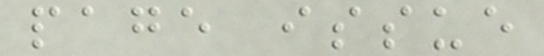page issue
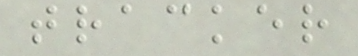tracker
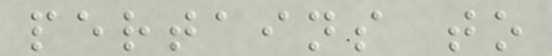pertains to
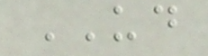UD
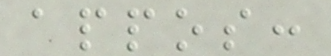appos:
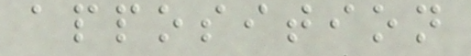apposition
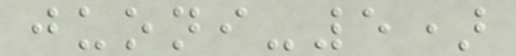juoni-5)
